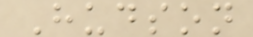Hudson
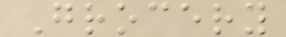Grocery
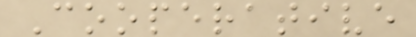Cooperative
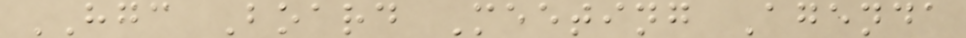HGC Board Meeting Agenda
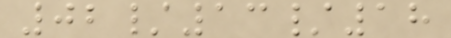02/13/18
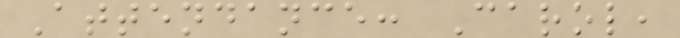Attendance: Carol,
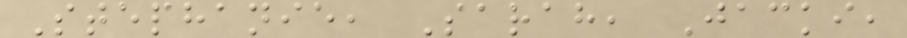Stephanie, Sarah, Jacki,
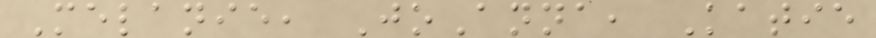Melanie, JoAnna, Katie
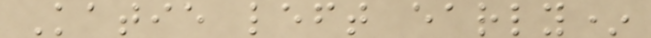Katie left early*
